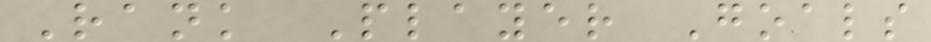Rank Player Goals
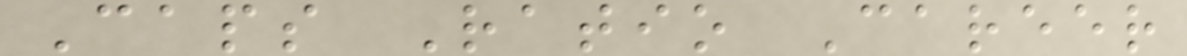Caps Ratio Career
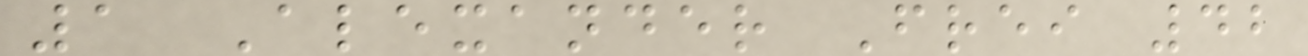1 Alexander Frei 42
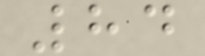84
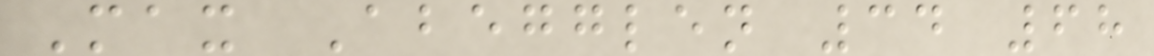Max Abegglen 34 68
